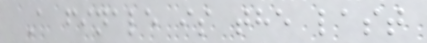A finale is the last
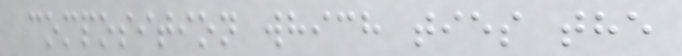composition which ties the
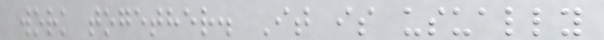work together. It is usually
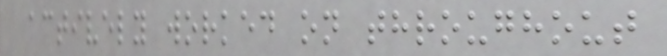actively worked on throughout
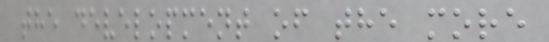the development of the more
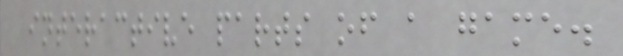interactive parts of a game.
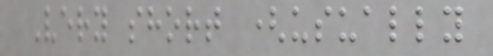Very short (usually
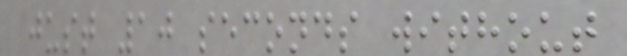just 10 seconds without
